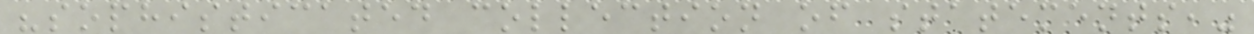"sophisticated collection of statements,"
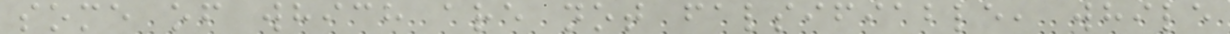some of which are not falsifiable, while
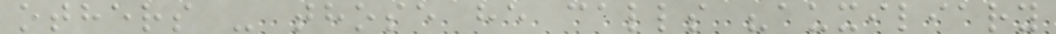others - those he calls "auxiliary
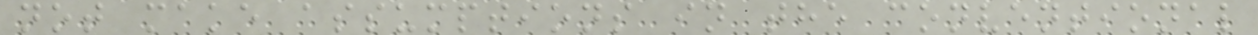not make assumptions in the conventional
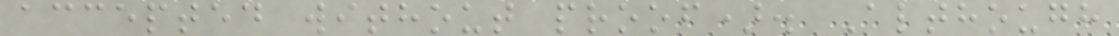accepted without proof). Although
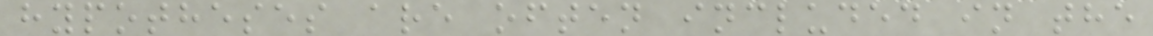hypotheses are often included in the
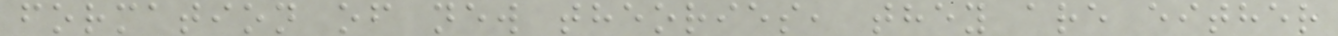formation of new theories, they are either
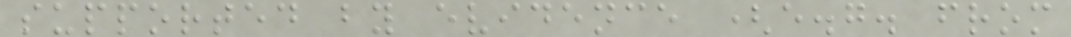supported by evidence (e.g. from
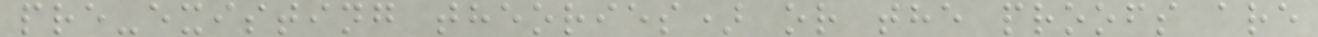pre-existing theories) or the proofs are
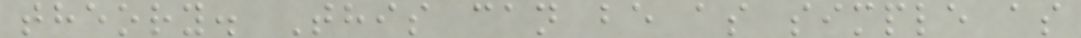theory. This can be as simple as
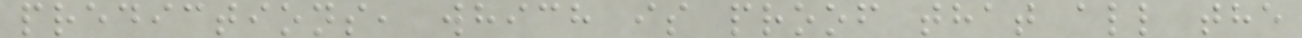predictions, which is proof that all the
